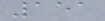151
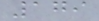179
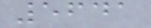5641
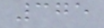375
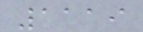1119
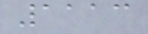1113
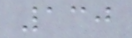130
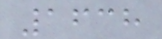1638
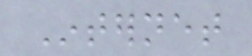Internet
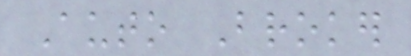Auto Broker
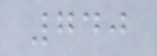740
